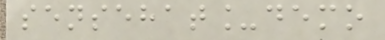sensehat_demo
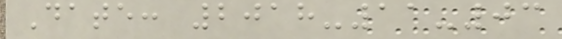Date: 2018-11-03
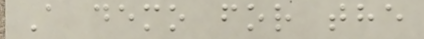A demo for the
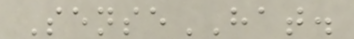SenseHAT.
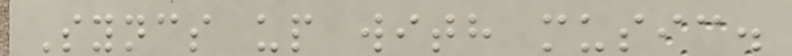Syncs up with music.
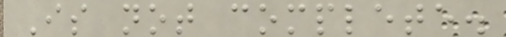Is not complete.
